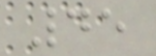45
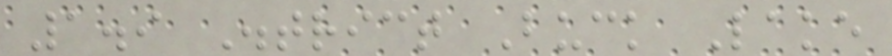1.9 District Buck Lake
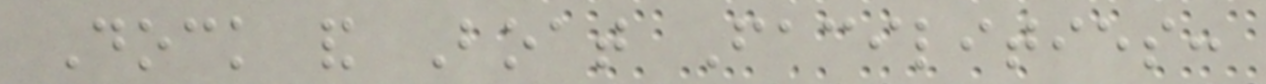Dock and Boat Facilities:
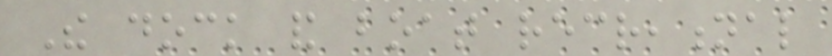The dock and boat recreational
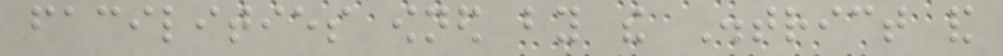facilities owned by the District and
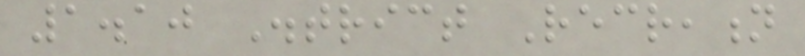1.10 District Recreation
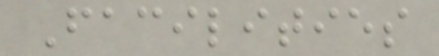Facilities
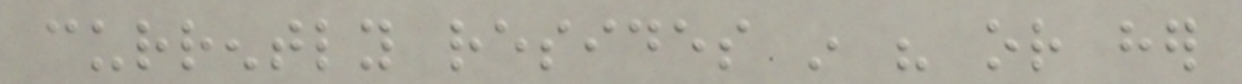currently resides in his or her
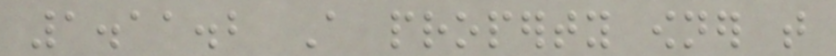1.11.2 A property owner that
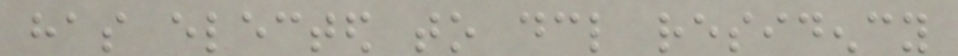has elected to declare residency
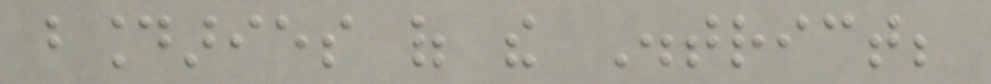boundaries of the District;
